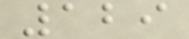129
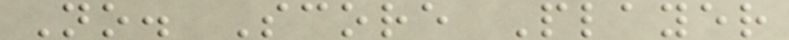No. Score Player
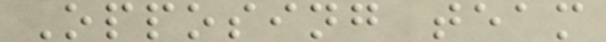Opposing team
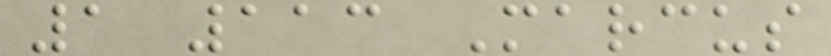1 113 Marcus
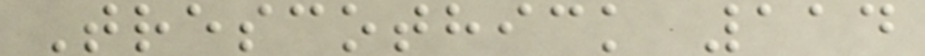Trescothick 114
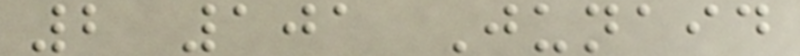2 101 Junaid
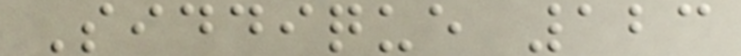Siddique 123
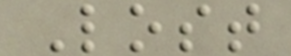Lost
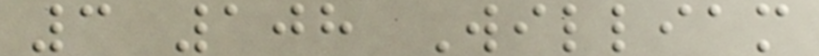3 108 William
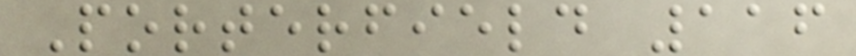Porterfield 116
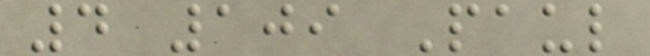4 109 Paul
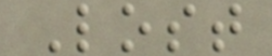Lost
